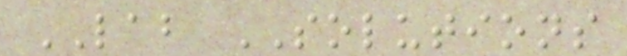LAB SOLUTIONS
